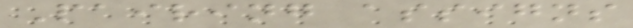Pairing assigns
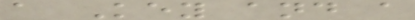a Key and a
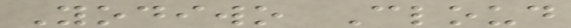Yodiwo Cloud
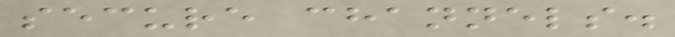secure channels.
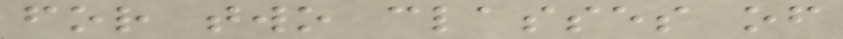for two classes of
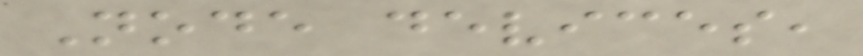Node devices,
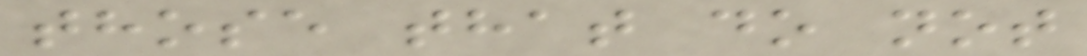those that do not
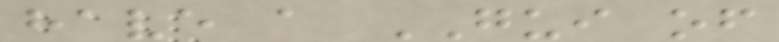have a GUI of
